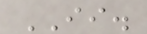II.
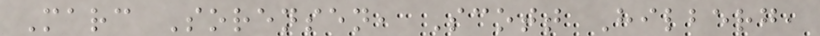Marc Sorensen, Scott Hilberg,
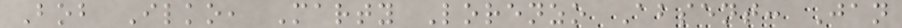Bob Ilko, Marty Lorenzo Absent: Jan
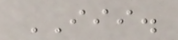III.
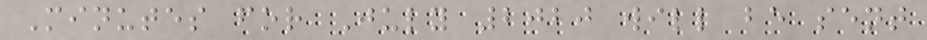Minutes for July 2020 will be sent
